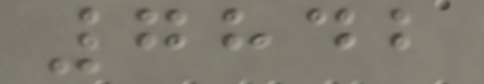7842
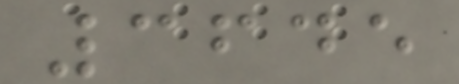3645
